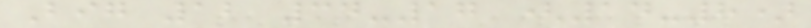Big 12 34-17 (14-8)
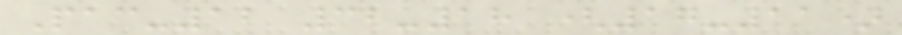Pac-12 32-18 (17-11)
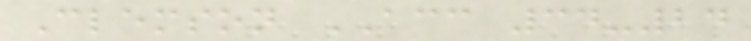Clemson ACC 34-24
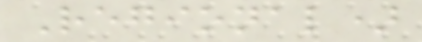Regional)
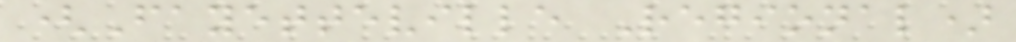(Fayetteville Regional)
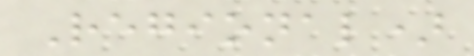Regional)
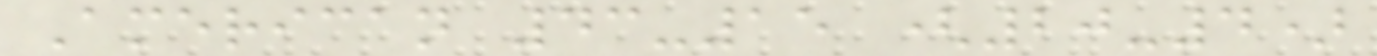American 43-15 (20-4)
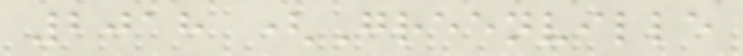2018 (Greenville
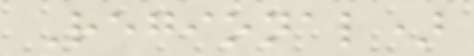Regional)
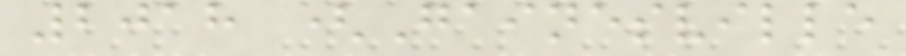2018 (Gainesville
